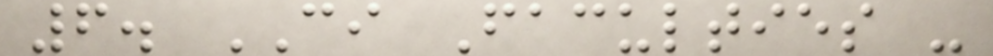6. CI Faculties -
